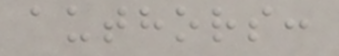authors:
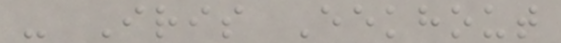- Iris Eekhout
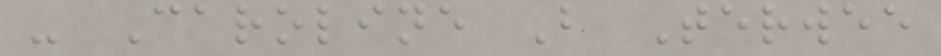- Caroline B Terwee
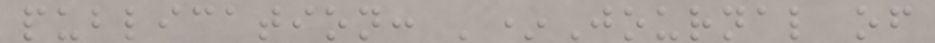publication: '*Journal of
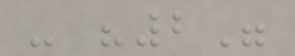- "2"
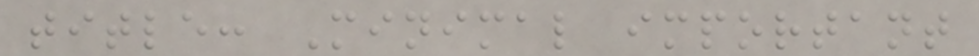title: Minimal important
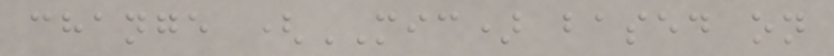change (MIC) based on
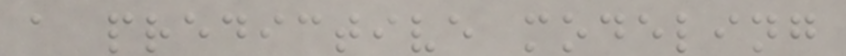a predictive modeling
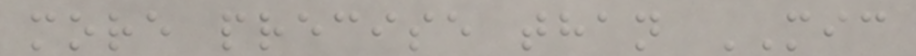more precise than MIC
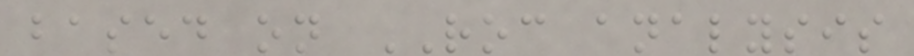based on ROC analysis
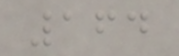164
